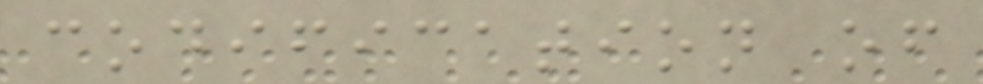codification of
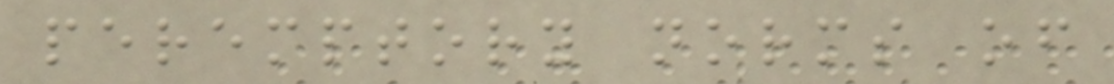peremptory norms of
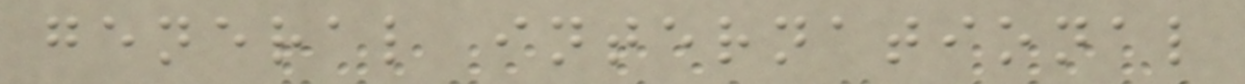general international
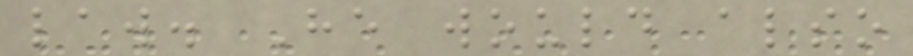law. He would also
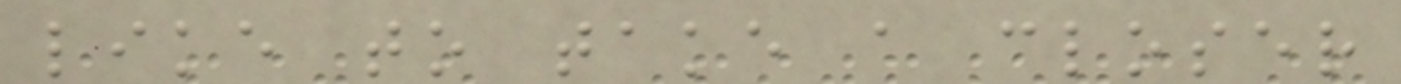like to take a closer
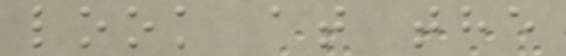look at the
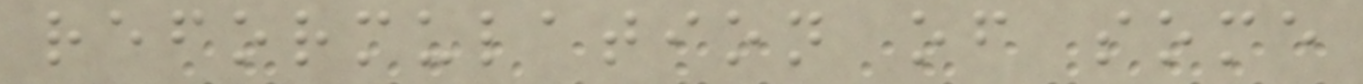reformulation of some
